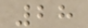28
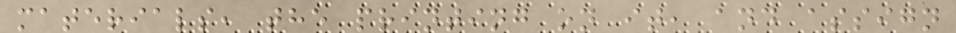materials, the printing on it, and assign
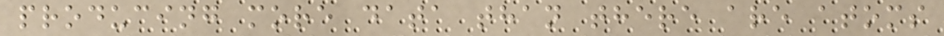producing more data than there are atoms
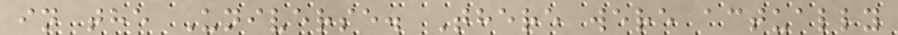in the Universe. There were actually
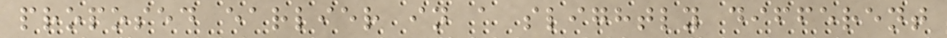proposed earlier in a slightly different
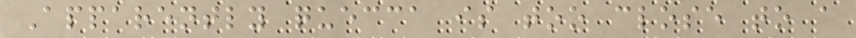Apparently quecca is too close to a
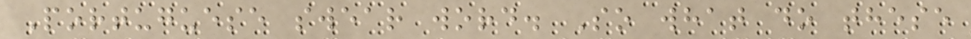Portuguese swear word. So what do these
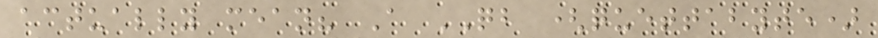actually mean? A QB (quettabyte)
